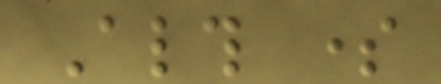Although some
